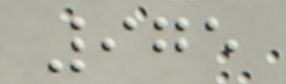975
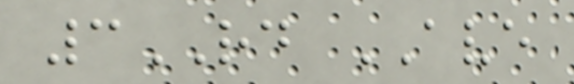3RD AVE
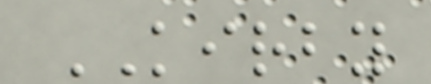KIRBY
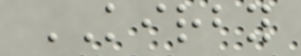KIRBY
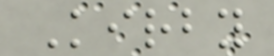Kirby
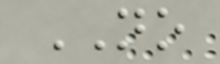NO
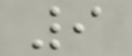9
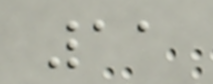11
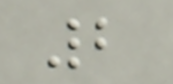2
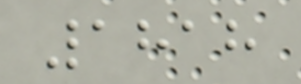1818
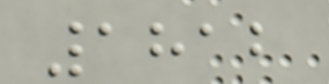1812
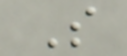S
